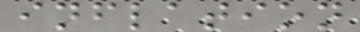inflation
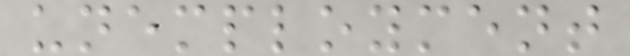unemployment
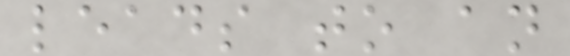leads to an
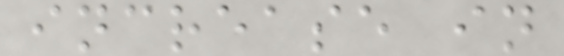increase in
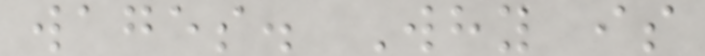wages. Why is
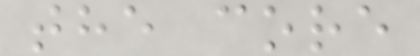the core
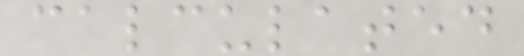calculated
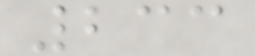233
